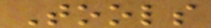Tools
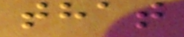that
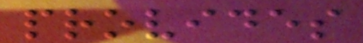provides
